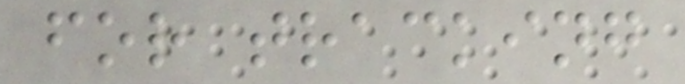for tracking
